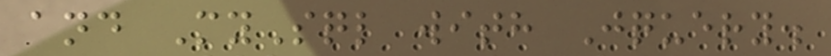and MySql with Jquery.
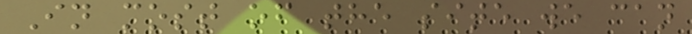In most of the site we can
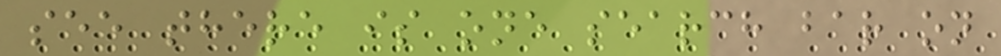see there is one search bar on
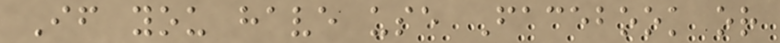If you have use Facebook or
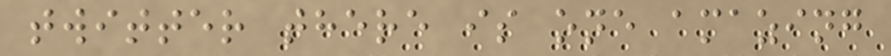twitter there is one amazing
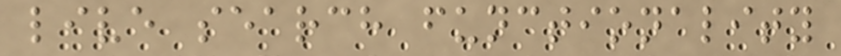live search functionality
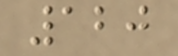120
